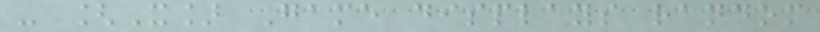- [X] Game displays random
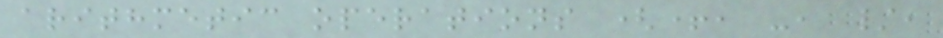arithmetic operations (+, -, /,
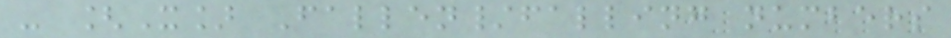- [X] Fallen/falling numbers
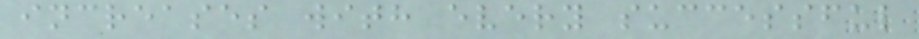increases with every successful
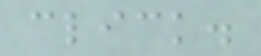click.
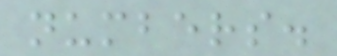numbers.
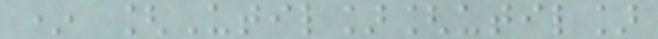* [Util][util]
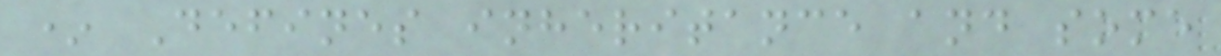* Defines inheritance and some
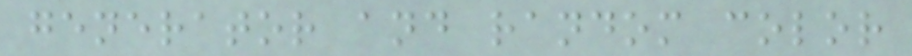generator and random color
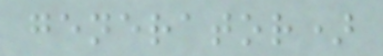generator)
